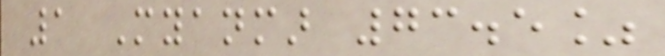1 Myanmar 73.5%
